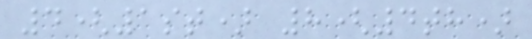4(1st) 8(4th)
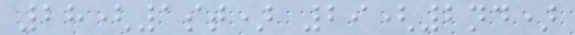28(1st) 29(2nd)
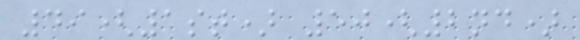49(1st) 50(2nd)
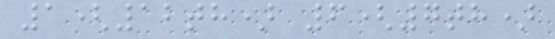1(12th) 6(7th)
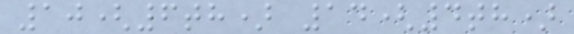10(6th) 14(4th)
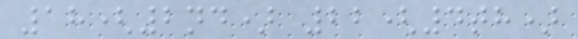18(2nd) 22(4th)
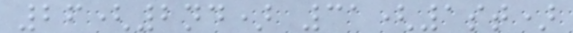26(2nd) 31(1st)
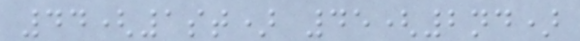44(1st) 45(2nd)
